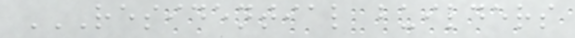RESIDENTIAL BUILDERS
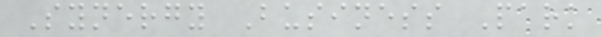Synergy Business Park
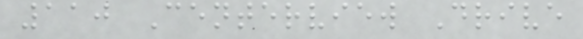110 Centerview Drive
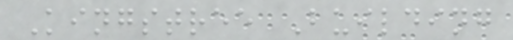Kingstree Building
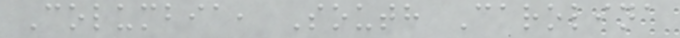Columbia, South Carolina
